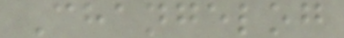Changelog
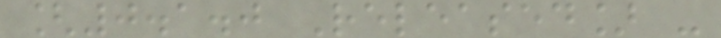[0.1.0 Released] -
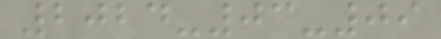2024-03-09
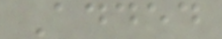Added
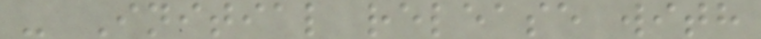- Initial release with
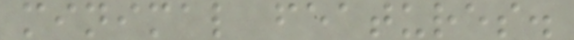minimal features.
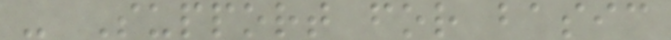- Support for basic
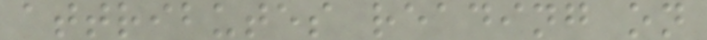attributes reading on
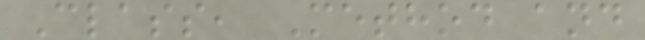Class, Method and
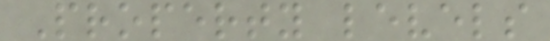Property levels
